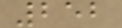252
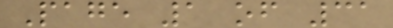Page 1 of 31
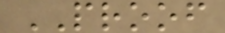PROOF
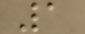1
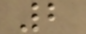2
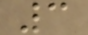3
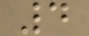4
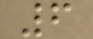6
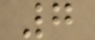7
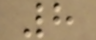8
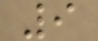9
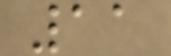11
